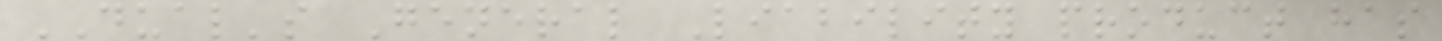DUAL's General Liability product has
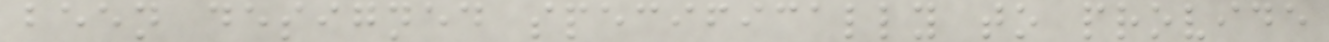been designed specifically to provide
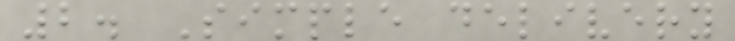2. Simple delivery
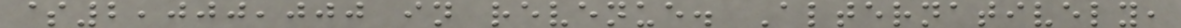$2,000,000 in revenue. Alternatively,
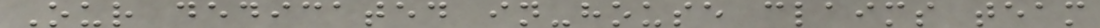Our dedicated in-house claims team
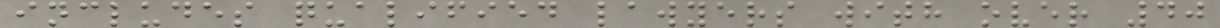includes qualified lawyers with over 40
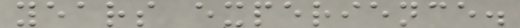years experience.
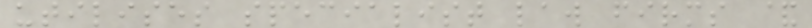utilises specialist law firms &
